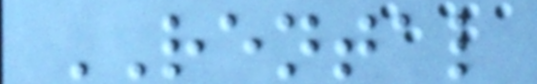RENTAL
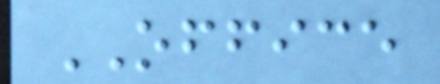OFFICE
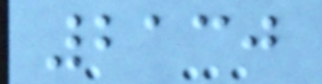2130
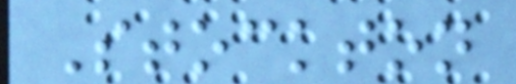Stockton
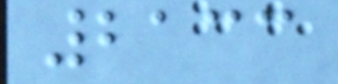2133
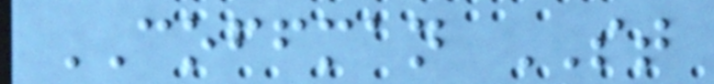COFFMAN ST
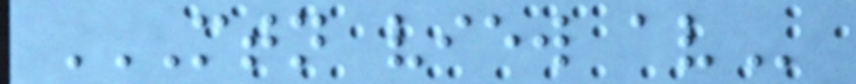MTN VIEW AV
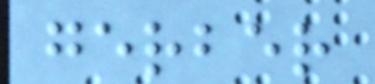gerber
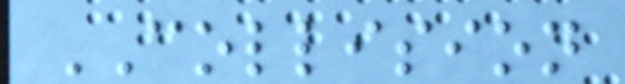COLLISION
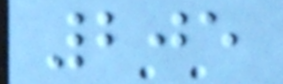205
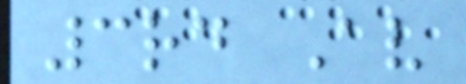3rd Av
